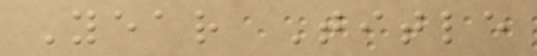Year Title
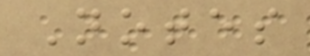Notes
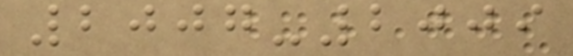2007-2009
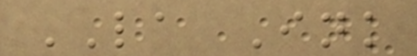LA Ink
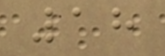18
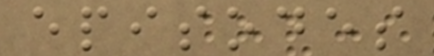episodes
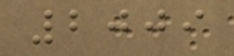2009
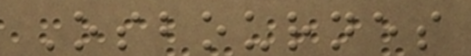Osbournes
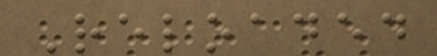Reloaded
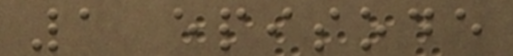1 episode
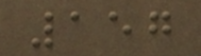157
